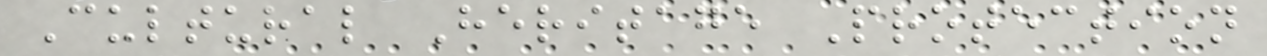Cultural Heritage Protection
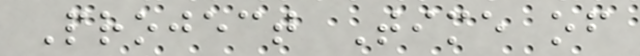Project Time of
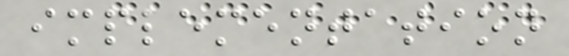implementation
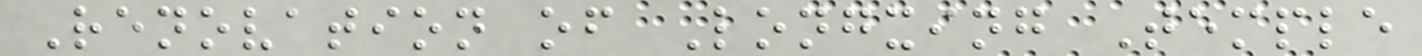Renovation of Longxing Temple
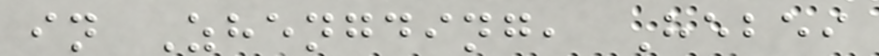in Zhengding, Hebei
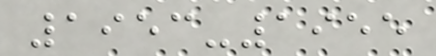1953-1955
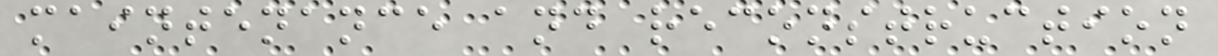maintenance and reconstruction
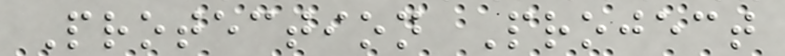Protection Project
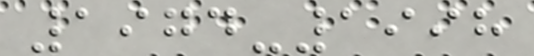1974-1998
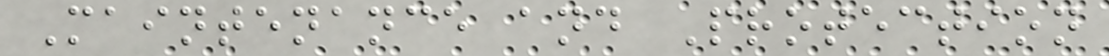Maintenance and Protection
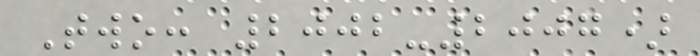Two: 2002-2007)
